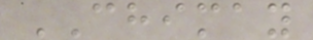CHIMAY
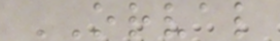ORVAL
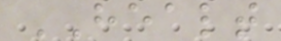HEALT
